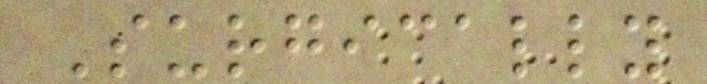Surgically
